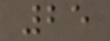25
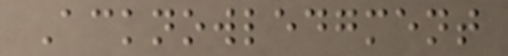Acknowledgment
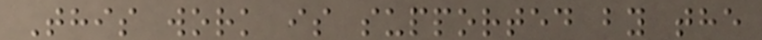This work is supported by the
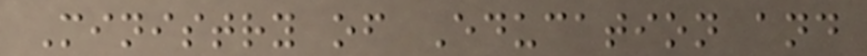Ministry of Education and
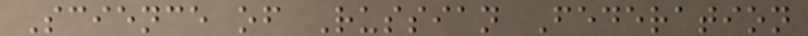Science of Russian Federation
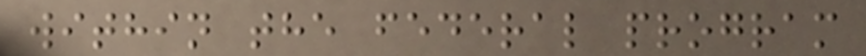within the federal program
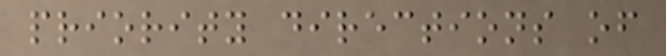priority directions of
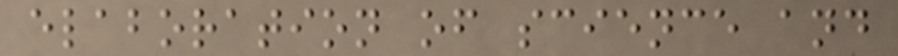elaboration of science and
